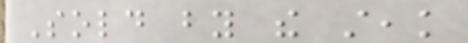Sold by the steak
